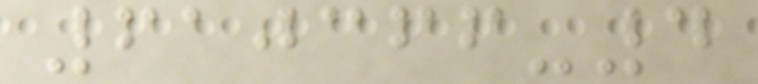610366-4
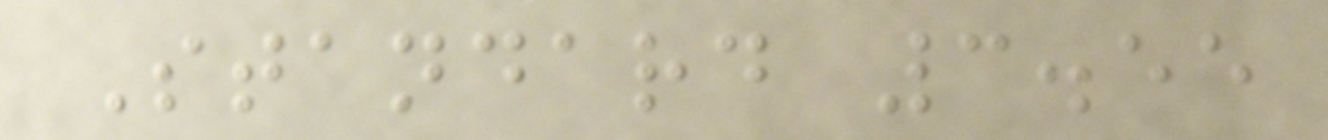Standard 3.55
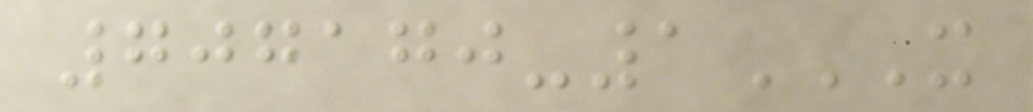707170-1X
